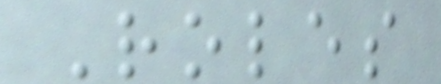Roles
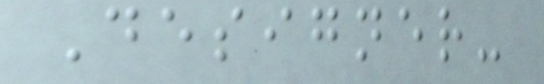Designer-
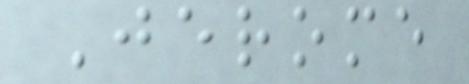Jerome
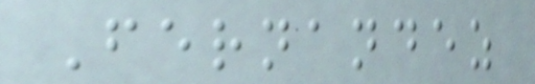Fernandez
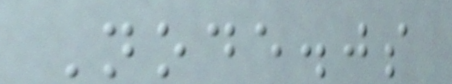Node.js
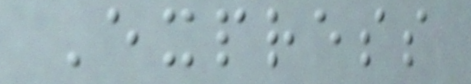Express
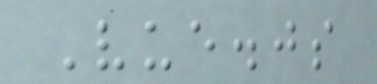Vue.js
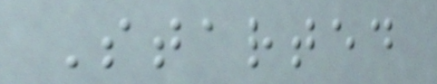Started
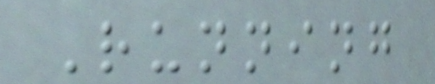Running
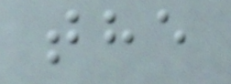the
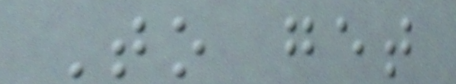To get
